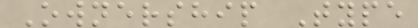Ownership Type
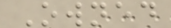Owned
